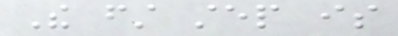The first step is
